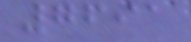7691
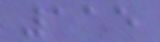115
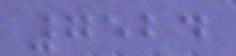7524
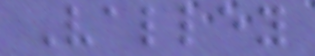Valley
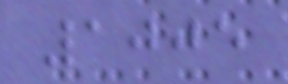1005
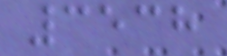3538
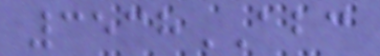3538ABC
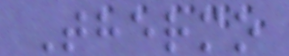Thermo
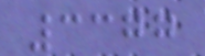3377
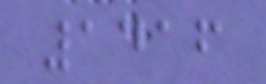1416
